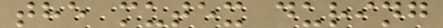the mutex during
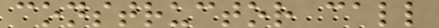constructor call
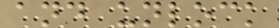and unlock
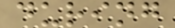during
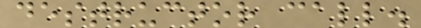destructor call.
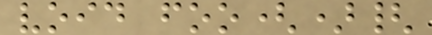void foo(){
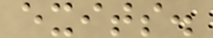exits.
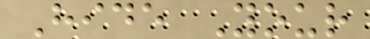Hide Your
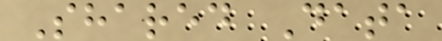Shared Data
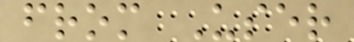from User
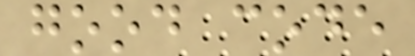good code
